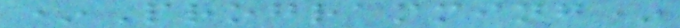*Programming*
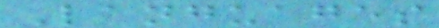Languages
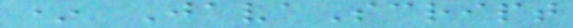* JavaScript
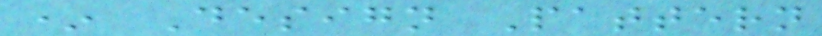* Design Pattern
